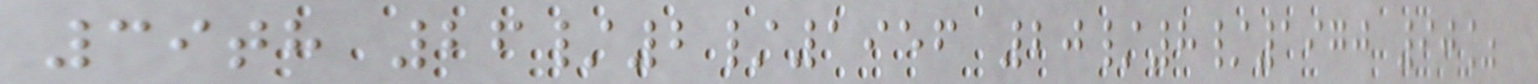39th 26/2/1956 20/8/1970 90%
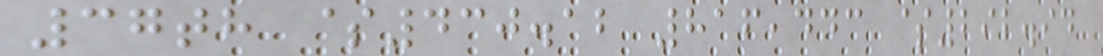37th $430.12 816,443 $292.94
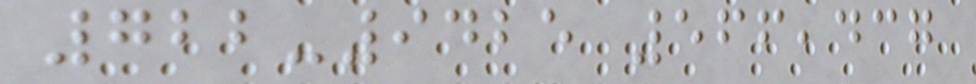722-9425 566,437
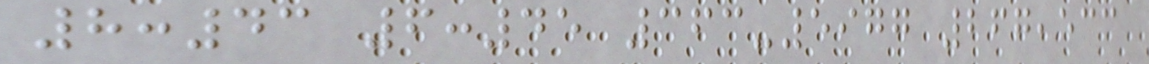8:43 6:45 363-5977 267,533
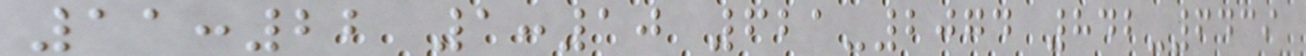11:22 1:10 621-2074 842-6439
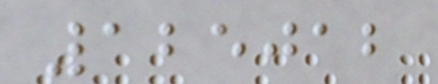125012
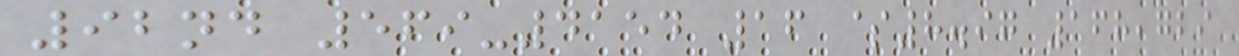92nd 569-4154 16 $8.97 168,729
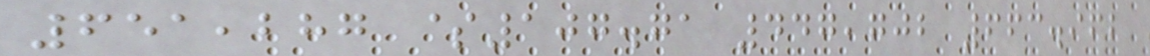651,287 $107.71 447,702 663.962
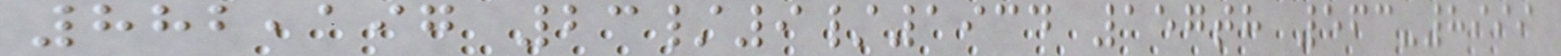882,197 23/9/1934 157th 563-8999
